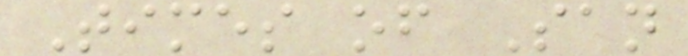Times of San
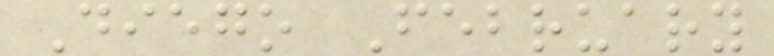Diego February
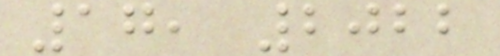17, 2022
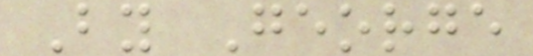By George
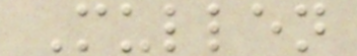Mullen
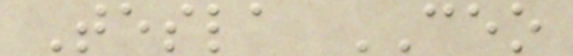Tesla CEO
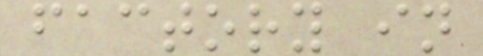factory in
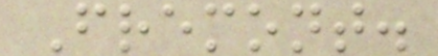Fremont.
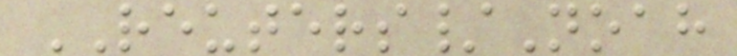REUTERS/Noah
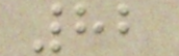82
